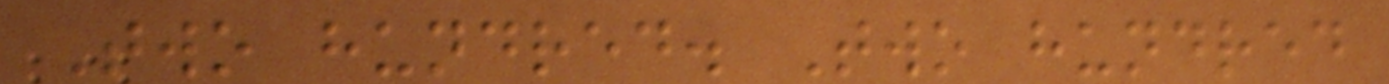Two hundred. Two hundred
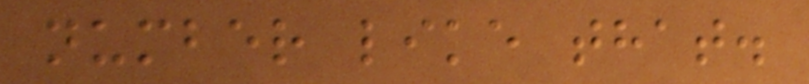number like that.
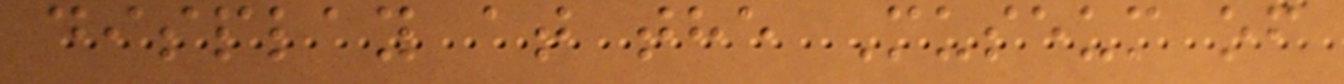display at the Museum of
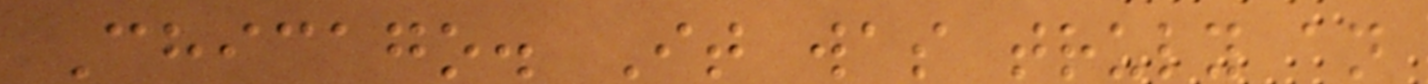Chicago. It was truly an
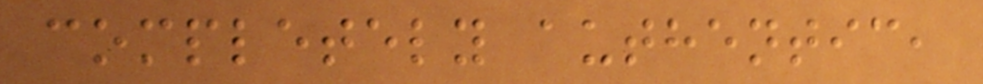completely authentic,
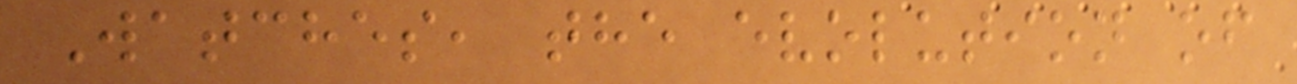Watches, the evolution of
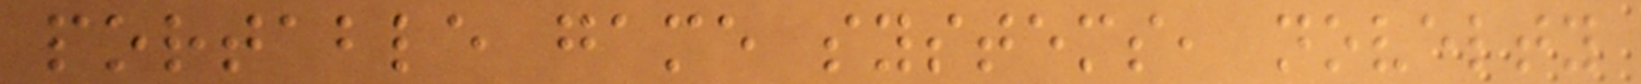portable game systems, novelty
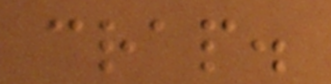crap.
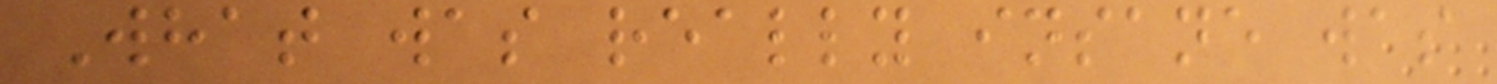What was really insane was
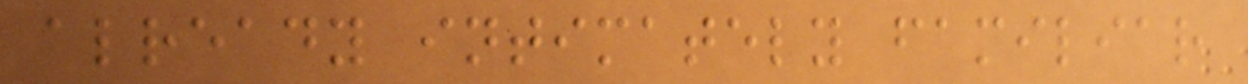already intimately familiar
